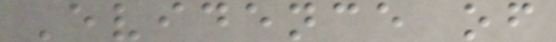Evidence of
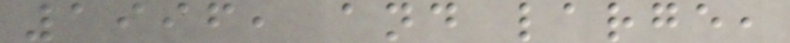1996, and large,
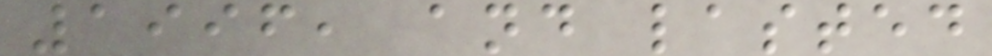1996, and lasted
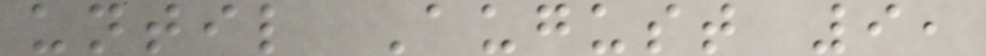until August 9,
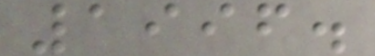1996.
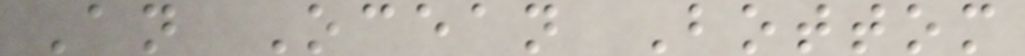An Ocean Bottom
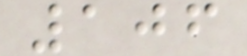106
